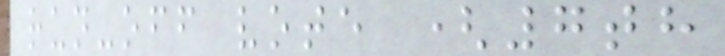run-off vote (7th
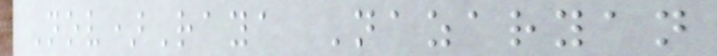Nov)Raya Nazaryan
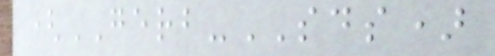(GERB-SDS)
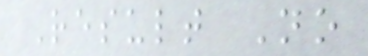Result No
